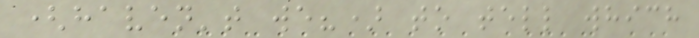(haven't we?) to tell which
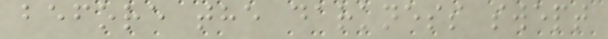before the darkness swept
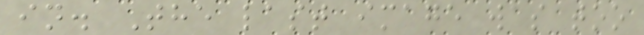in. The last image was too
